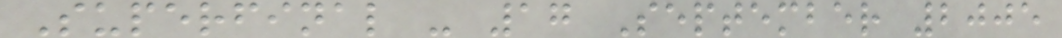Superfinal - 17 September 2005
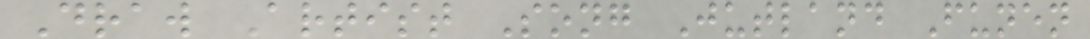Draw Artist Song Jutland Funen
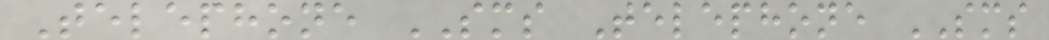Telephone SMS Telephone SMS
